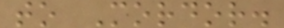to Mordor.
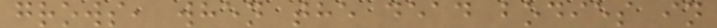grows, when the dead bodies in
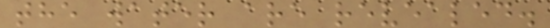the water are revealed.
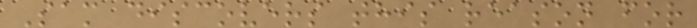Sam discovers this reason for
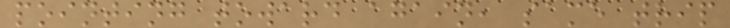pointing toward again, same trip
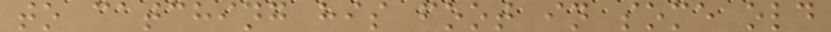to catching his foot in some old
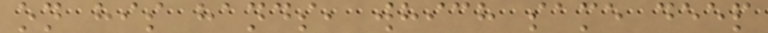on his hands, which same deep
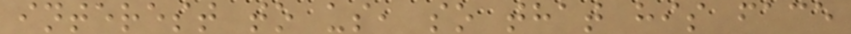interest to us, so that his face
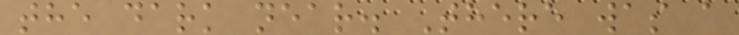the dark near. There was a
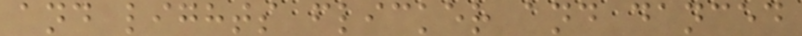and lights flicker and danced
